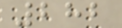282
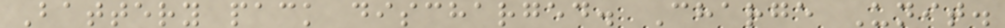Battery pack discharged. Charge Unit.
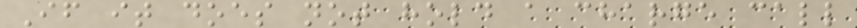If it does not hold a charge call
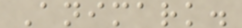Animark.
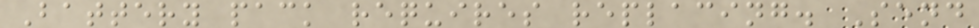Battery pack requires replacing. Send
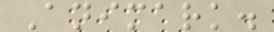Animark.
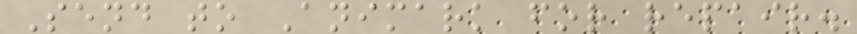Send to Animark for repair.
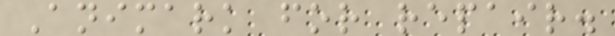Animark for repair.
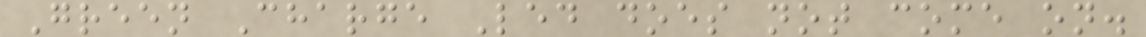Green Charge Led does not come on.
